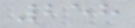258
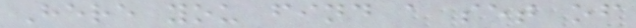Here you find a set of
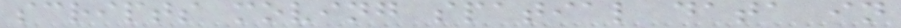scripts moving spatial data in
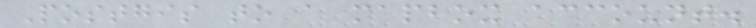Postgis to a mapbox account.
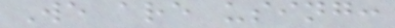We are using:
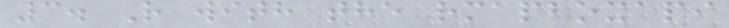3. R with the rmapboxapi
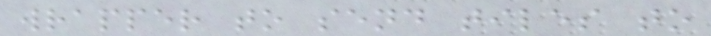wrapper to send tiles to
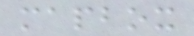mapbox
